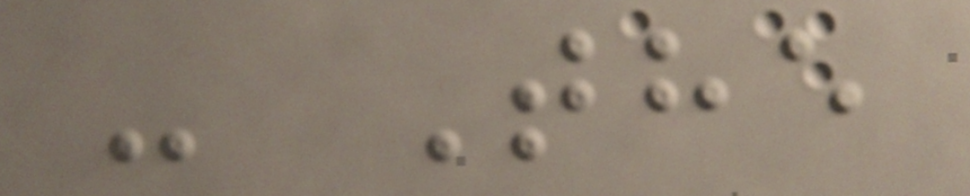- The
